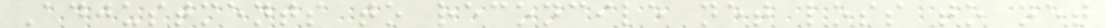Adjustments to reconcile net loss to net
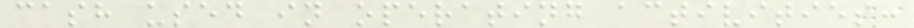cash used in operating activities:
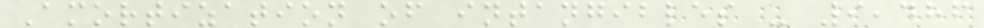Amortization of intangibles - 9,486
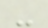-
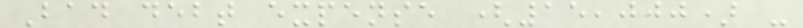Bad debt expense (15,000) -
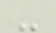-
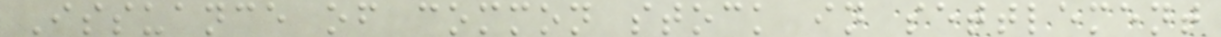Issuance of common stock in settlement
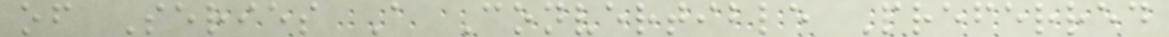of Series A Convertible Preferred
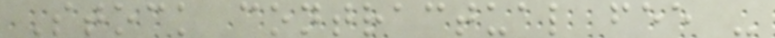Stock contractual fee -
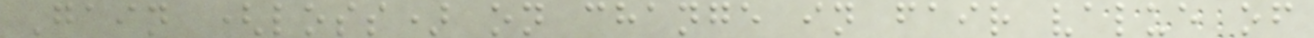Gain (loss) on change in fair value of
